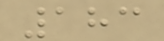183
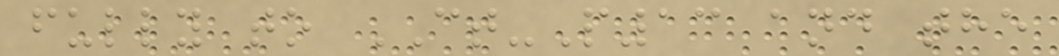fully to CT-P13 and the
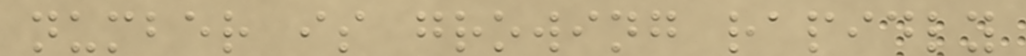number is growing rapidly
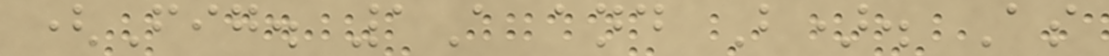(Fig. 1A and B). As
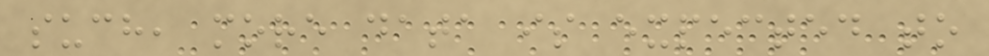such, more data is expected to
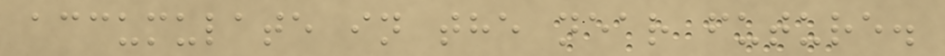accumulate in the near future.
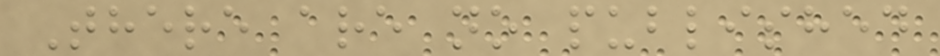There are no published
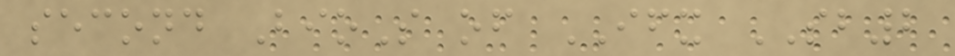second BioS of IFX SB2
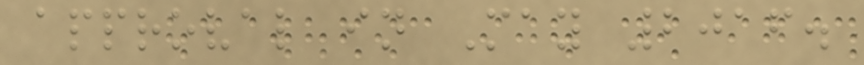approval in May 2016.
